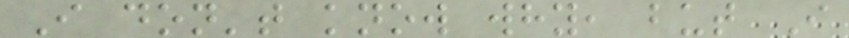I don't know why, but I
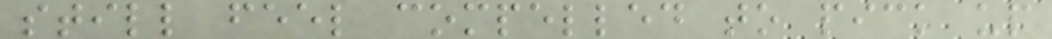still feel compelled to pick up
